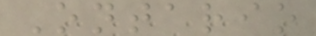Ontario
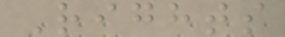Rights
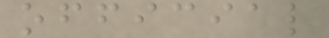official
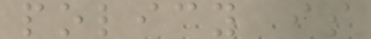policy is
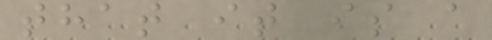that it is a
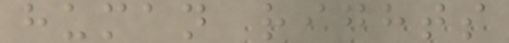human rights
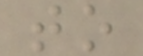to
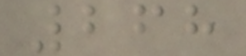268
